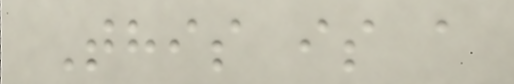This is a
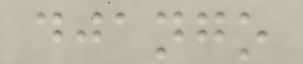django
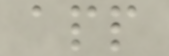app
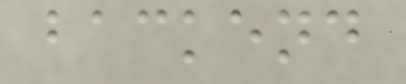backend
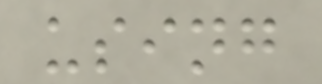using
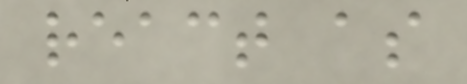react as
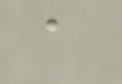a
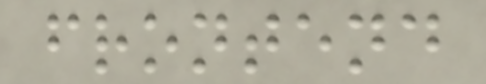frontend
